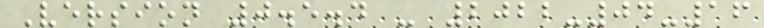Version 0.5.4 - 2022-04-16
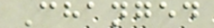Changed
